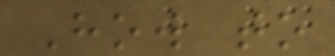How to
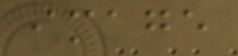image
